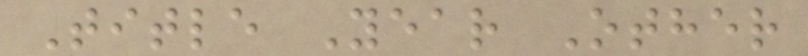Title Year Other
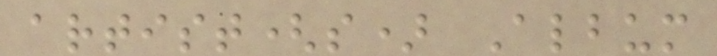artist(s) Album
